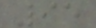95
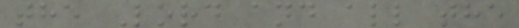the Lord and all the
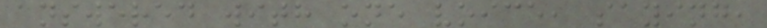answered with one voice, saying,
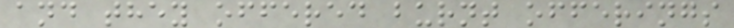and they offered burnt offerings
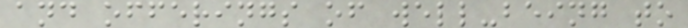and offerings of well-being to
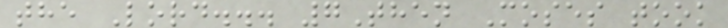the Lord... 7Then Moses took
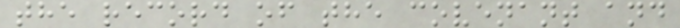the record of the covenant and
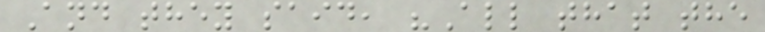And they said, "All that the
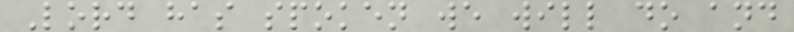Lord has spoken we will do and
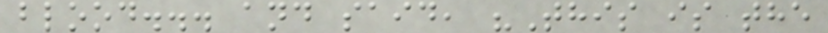blood... and said, "This is the
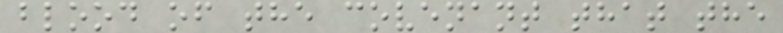blood of the covenant that the
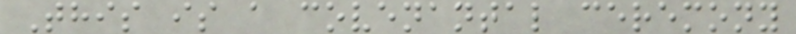This is a covenantal ceremony
